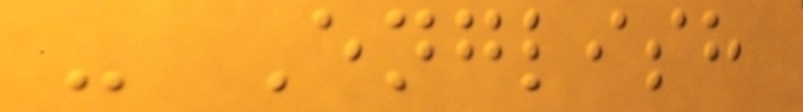- English
